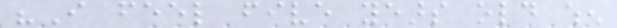"I feel five years old when
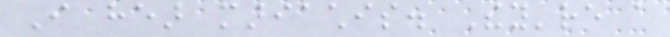I hear mariachis. They're a
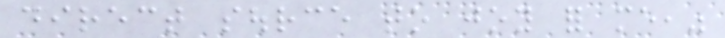direct source to joy for me,"
